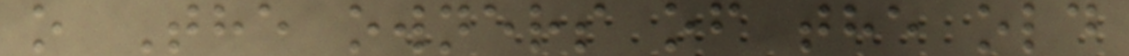o The owners of the old
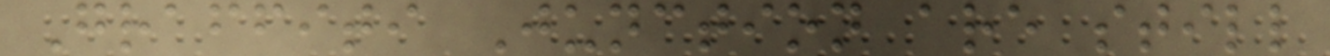Graffiti Junction are still
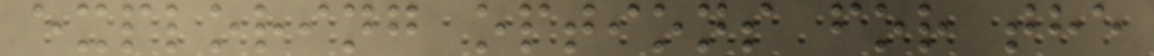exploring options for the
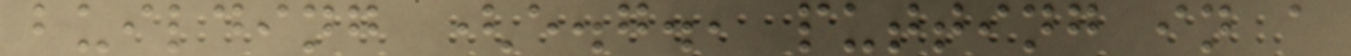building (e.g., putting in a
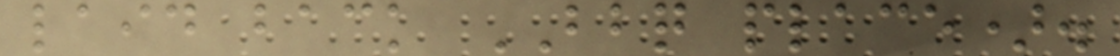laid back BBQ place).
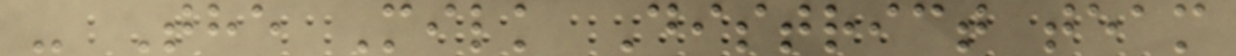- The Milk District team
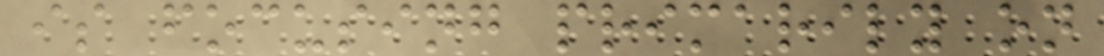is focusing primarily on
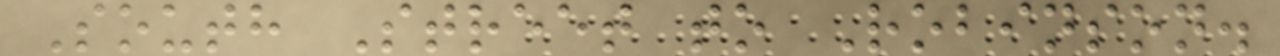South Street to Robinson.
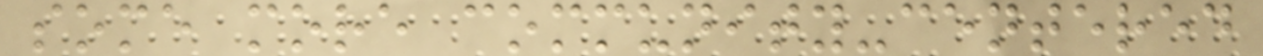some more community-centered
